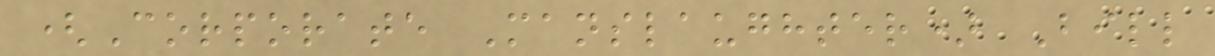(Corporate Manslaughter) Bill
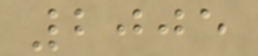2005
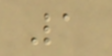1
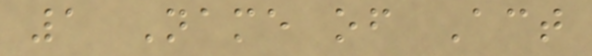1 Name of Act
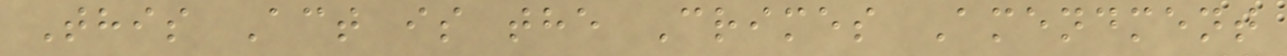This Act is the Crimes Amendment
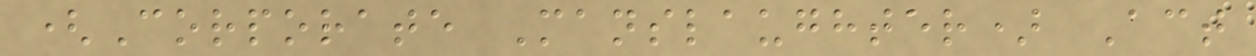(Corporate Manslaughter) Act
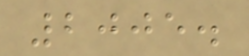2005.
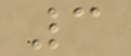3
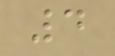4
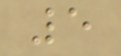5
